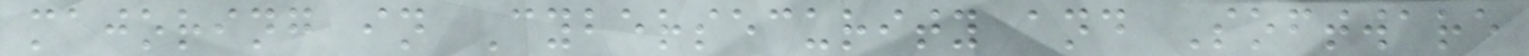majoring in Cybersecurity and Software
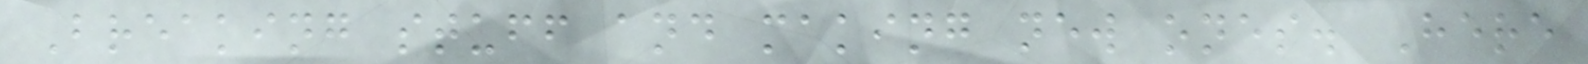Breaking stuff and making new ones. Here
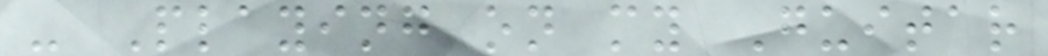- Playing on my Guitar
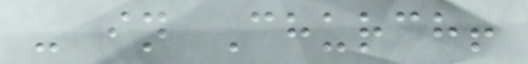- in Church!
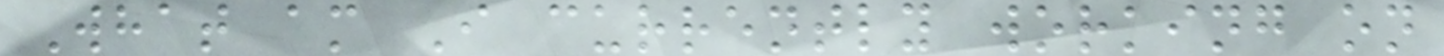What am I currently working on
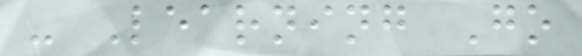- Learning Go
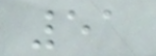51
